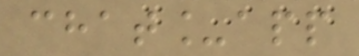chat_app
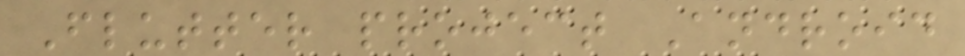Flutter project Android
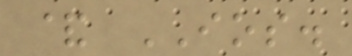& IOS.
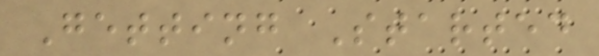Getting Started
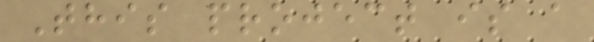This project is a
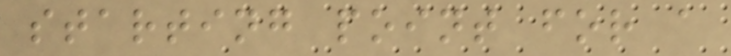starting point for a
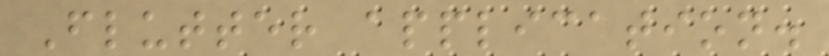Flutter application.
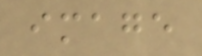image
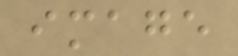image
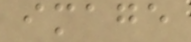image
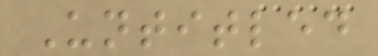Untitled
